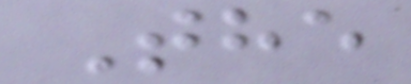The
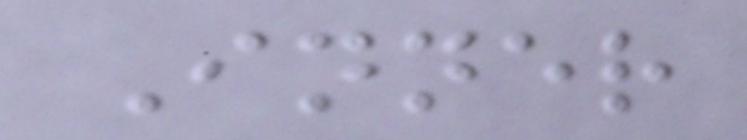Inner
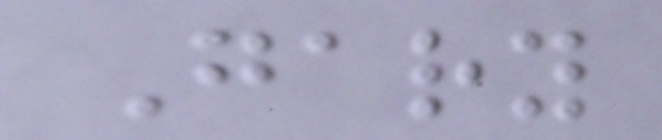Gary
